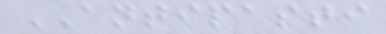ANTIPASTI
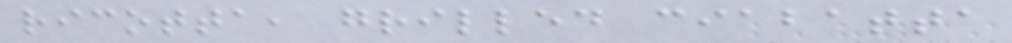ricotta, grilled ciabatta
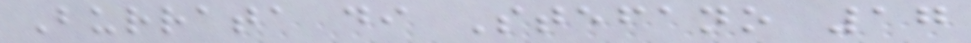Burrata di Stefano 17
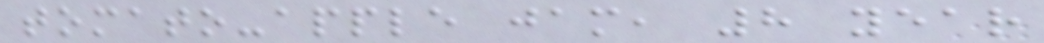tomato-apple jam, 8 year
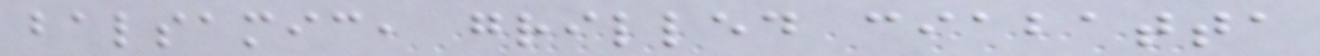balsamic, grilled ciabatta
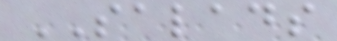SALADS
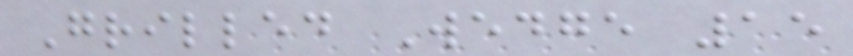Grilled Wedge 15
